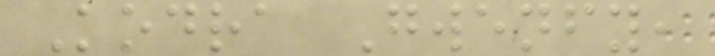Kodra Gwenfy,
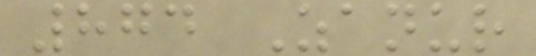874 Zanur
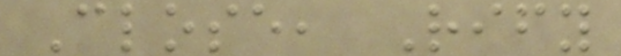Close, Rify
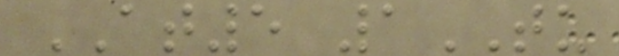AT5 1TU
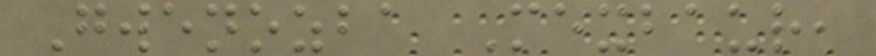Gwenozba Mexbaur,
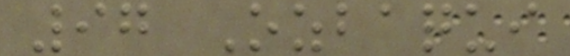97 Ozbaqui
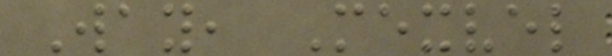Way, Mexvel
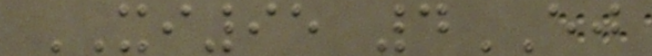XI95 4EJ
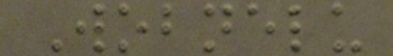Wobnelu
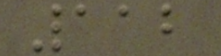112
